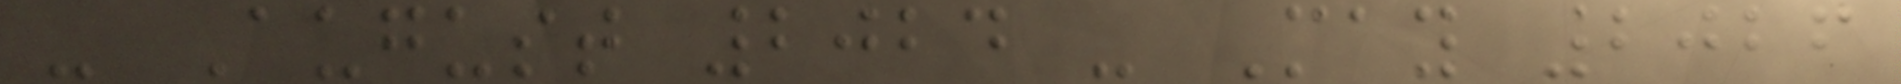- August 2024 - May 2026
